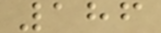186
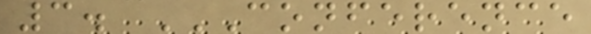3. CONFERENCE
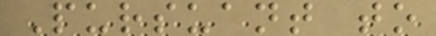Pursuant to
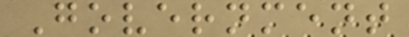Government
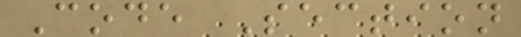Code Section
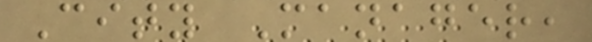City Manager,
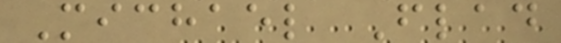Michael Flad
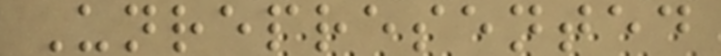Unrepresented
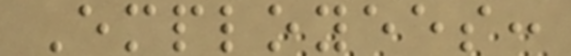Employees:
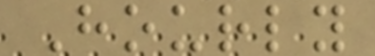Hourly
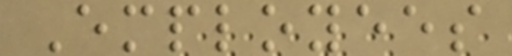Employees
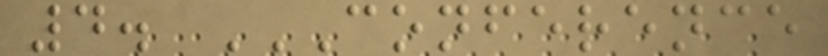4. CONFERENCE
